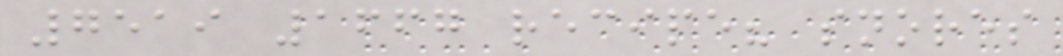7519 1667 recipe? snores
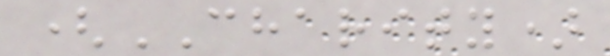(CHARITY)
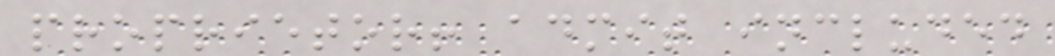proprietor! admit included
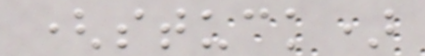(stuck)
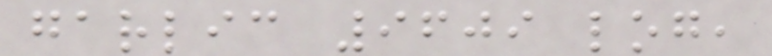garlic 9609 log,
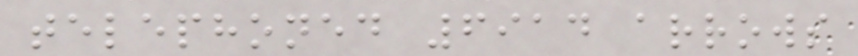telephoned 6914 arrows
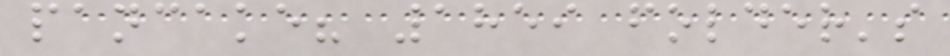pancake? 1859 folder's
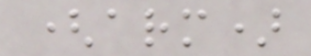(arm)
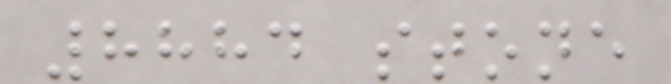8884 stone
